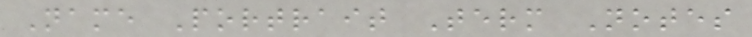Name Portrait Term Notes
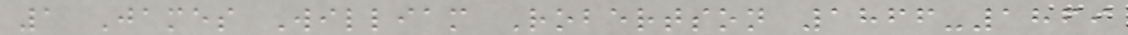1 James William Robertson 1866-1869
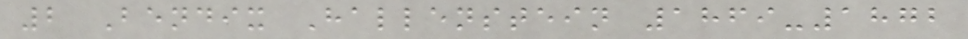2 Bendix Hallenstein 1869-1872
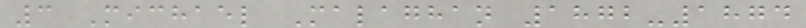3 Michael Malaghan 1872-1874
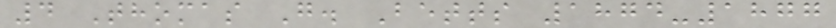4 Thomas G. Betts 1874-1877
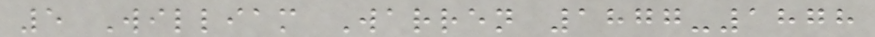5 William Warren 1877-1878
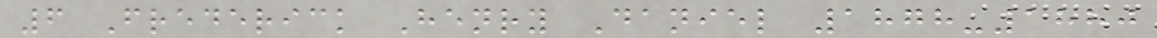6 Frederick Henry Daniel 1878-1880
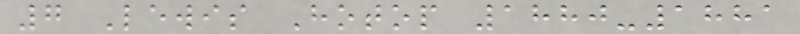7 Lewis Hotop 1880-1881
